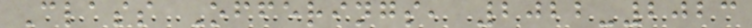Class Offerings, 2022-2023
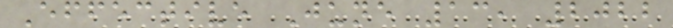Effective June 13, 2022
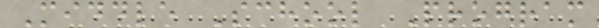Middle School Program
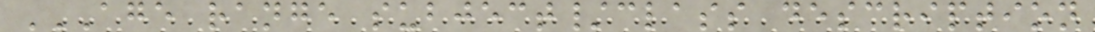AGE RANGE SUBJECT/CLASS DESCRIPTION
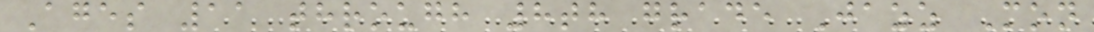Ages 11 through 8th grade Jazz Mon
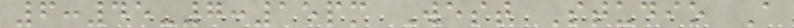6:45-7:15pm West Studio A
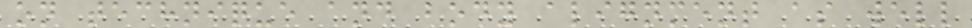on technique and body alignment as well
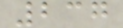237
